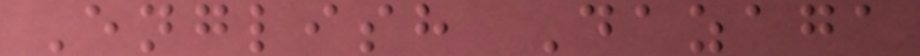English Dazaga
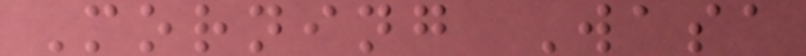Morning Wasa
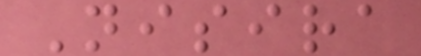Nisira
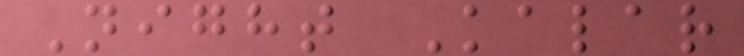Night Kalar
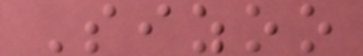Sizoo
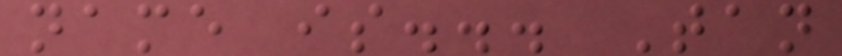name is... Tan
